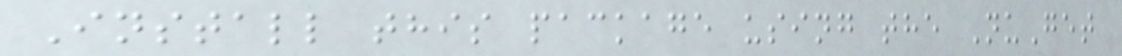Install this package using the NuGet
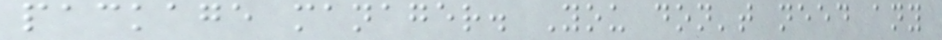package manager. You don't need any
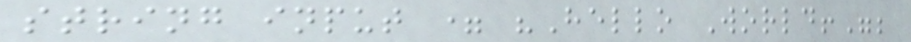string input = "Hello World!";
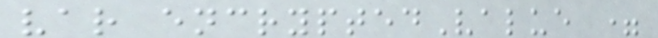var encryptedValue =
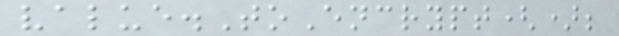value.ToEncrypt();
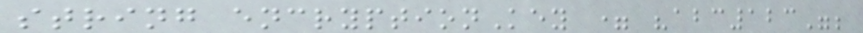string encryptionKey = "abc123";
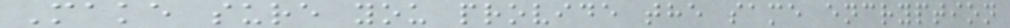Make sure you provide the same encryption
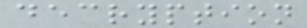decryption
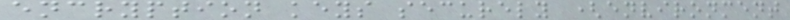encryption keys securely (environment
